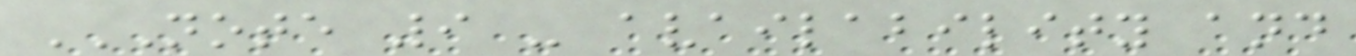NOTE 9 - AVAILABILITY AND
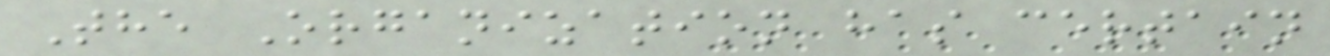The Organization has certain
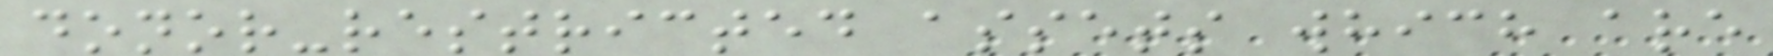donor-restricted assets which are
